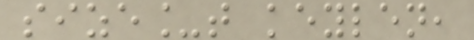size_t keylen,
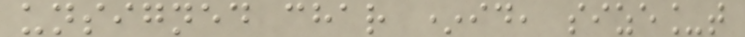unsigned char *id, size_t
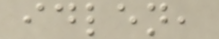idlen,
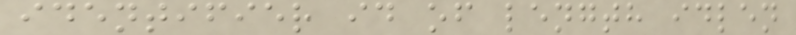identifier id of length idlen
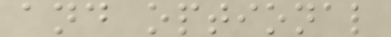and optional
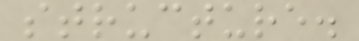structure.
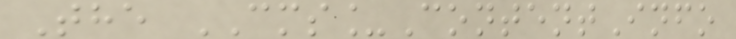The CMS_ContentInfo
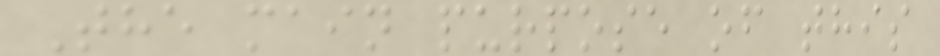The main purpose of this
